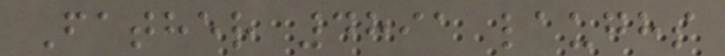Father 4891 laughs
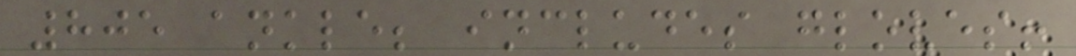805 ankle; includes gloves!
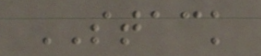STACK
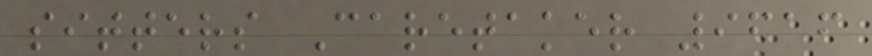sitters Caretaker 9616
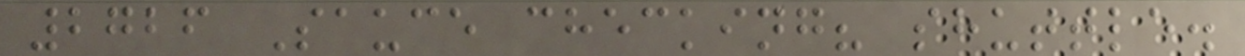2726 Sauce checking? shuttle.
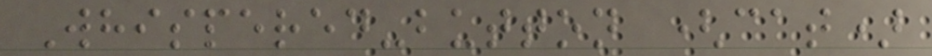Whispered-button (cat)
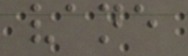vane
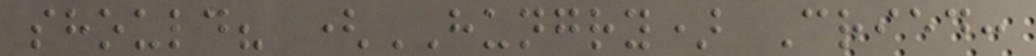should? (HUNGRY) Cried:
